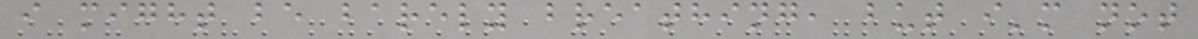i might be barely breathing, but i'm not
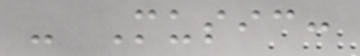- Music:
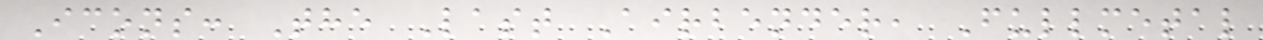Icons: The Last Airbender, Fullmetal
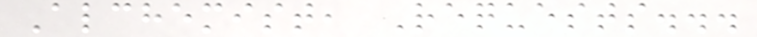Alchemist, Requests...
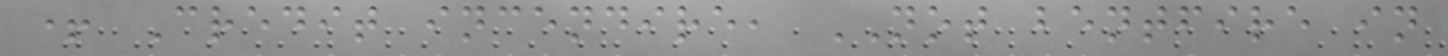+ Credit incendire, NOT bentfire in
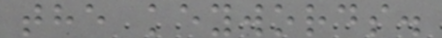the keywords.
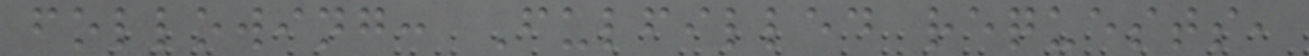following: Fulfilled requests,
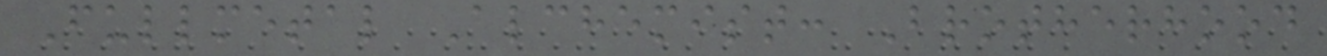Fullmetal Alchemist: Brotherhood
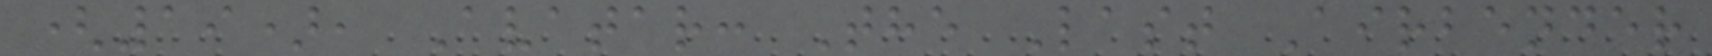(19), Avatar: The Last Airbender
